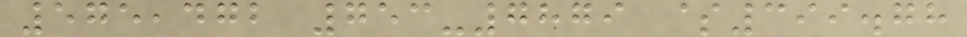575,472 753-7879 $399.78
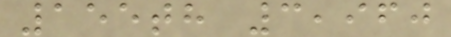155th 3,960
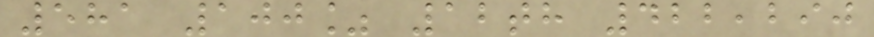581 100% 12th 422,290
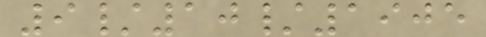9/10/1905
